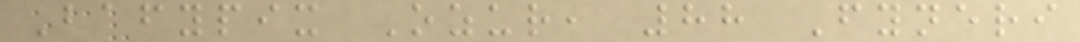Bafypix Ozur, 88 Fyneri
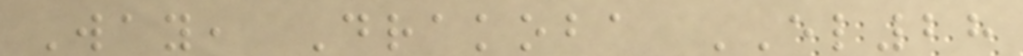Way, Drakoba EL28
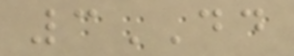3DD
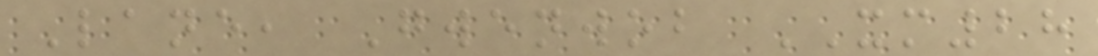Lane, Gwenwob XM28
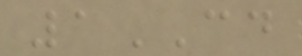1CD
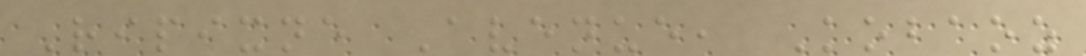Ripixne Avenue, Kobaoz
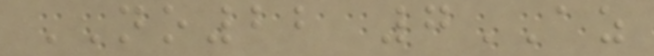NO22 7AZ
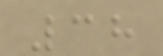38
